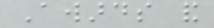Awards and
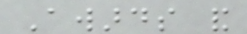Awards and
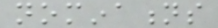nominations
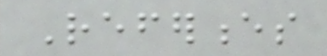References
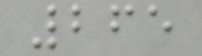265
